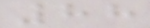88
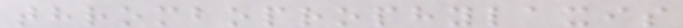thromboprophylaxis
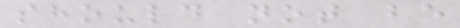should not be
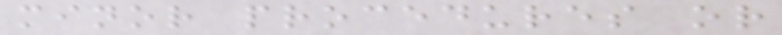minor procedures or
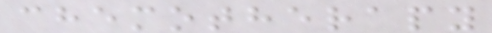chemotherapy
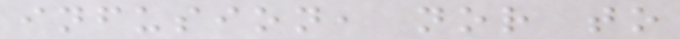infusion, nor to
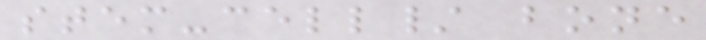stem-cell/ bone
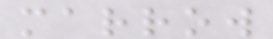marrow
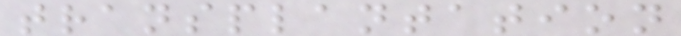transplantation
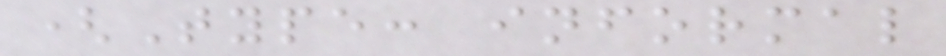(Type: informal
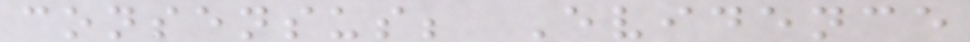consensus; Evidence
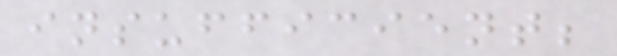insufficient;
